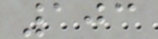103
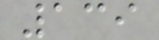139
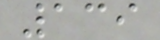139
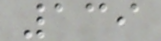139
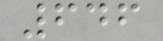646
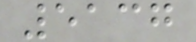5137
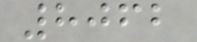8062
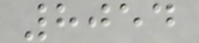8054
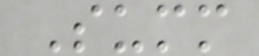Summ
